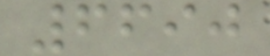6690
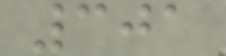301
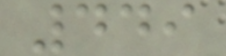449
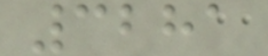3281
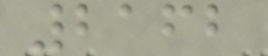2162
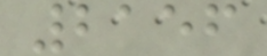2156
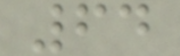64
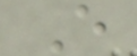E
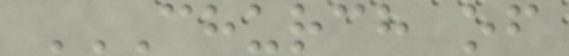CHURCH OF
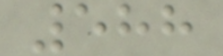588
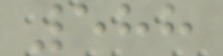588
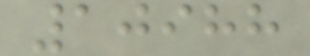10988
